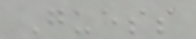Guess
